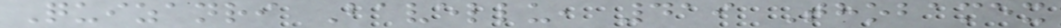Quizanri Bavellu, 419 Thobamex
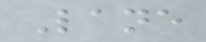Lane
